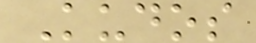Kudos
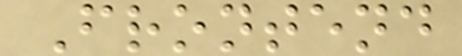Frontend
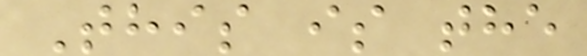This is the
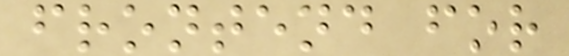frontend for
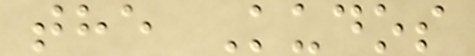the Kudos
